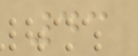43
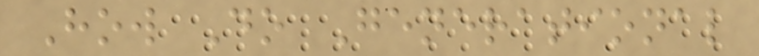How Do Generational
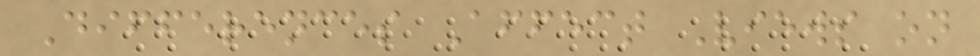Differences Affect Views on
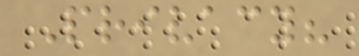Privacy?
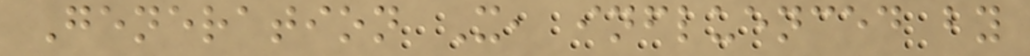Generation X, influenced by
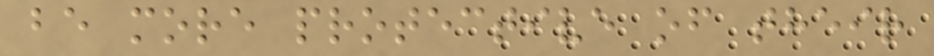be more protective of their
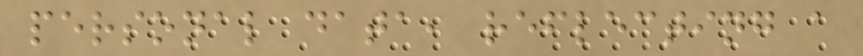personal data, reflecting a
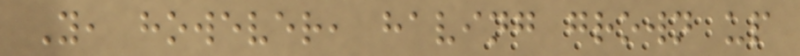Y, however, having grown up
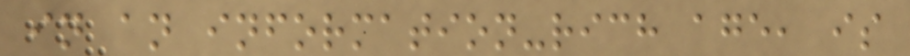in an information-rich age, is
